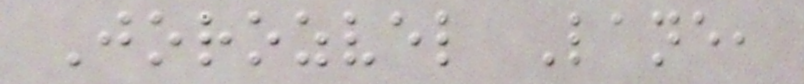Jorozvel Lane,
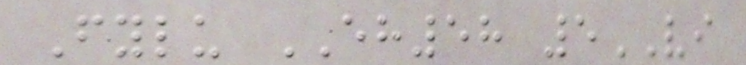Fylu EH58 5VI
